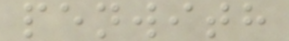penwith
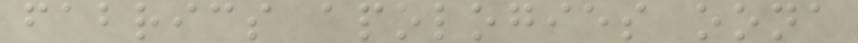fabrics apologies oona
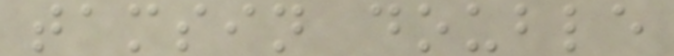tamsin double
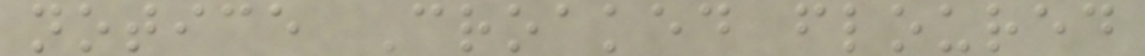notice Croaked floured
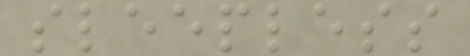sleepless
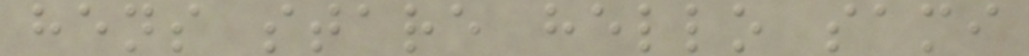hens stare hello sami
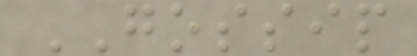GOSSIP
